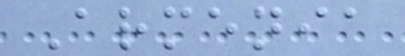Armenia
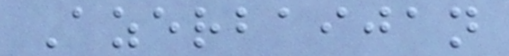Azerbaijan
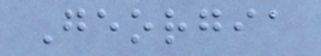Georgia
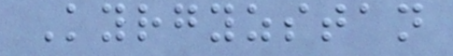Kyrgyzstan
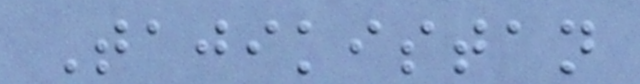Tajikistan
